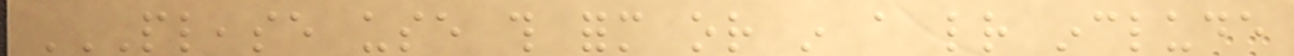PLEASE USE THIS FORM OR IN A LETTER INCLUDE
